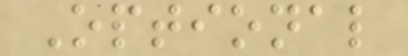Optional
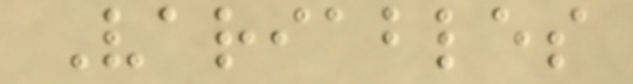Variables
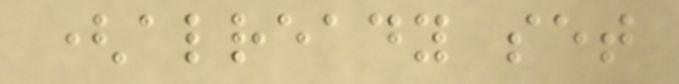(already set
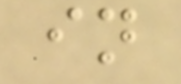in
